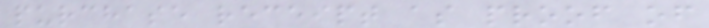purchase receipt as proof of
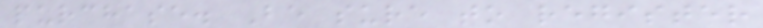purchase. Be sure to register
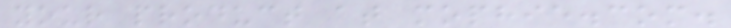your product at mophie.com.
